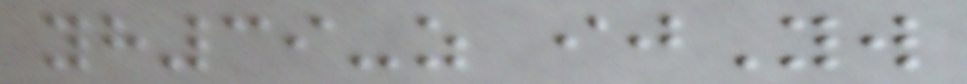yh39-z ijYw
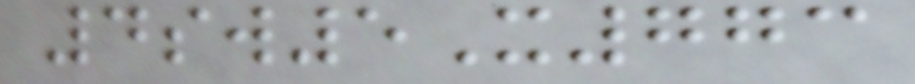4sw5X773
